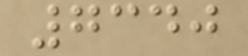7340
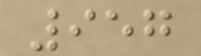957
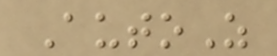AutoZ
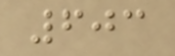603
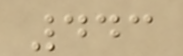443
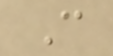C
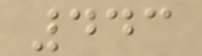443
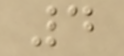4
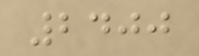2400
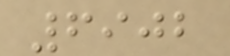6902
